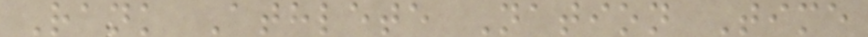Rank Athlete Nation Time
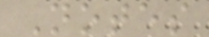Notes
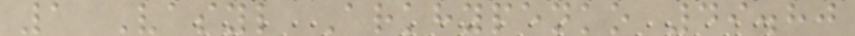1 Vasyl Arkhypenko 49.80
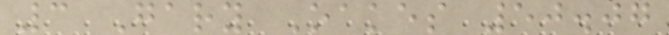3 Gary Oakes 50.07
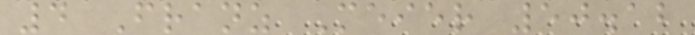4 Franz Meier 50.12
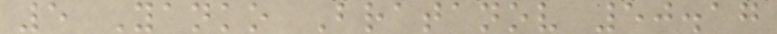5 Yanko Bratanov 50.17
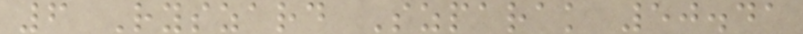6 Ryszard Szparak 50.41
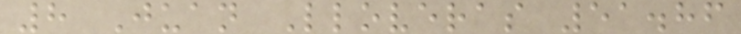8 Juan Lloveras 51.86
